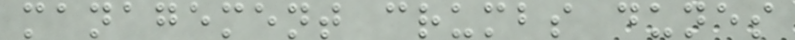management crumbs dunes
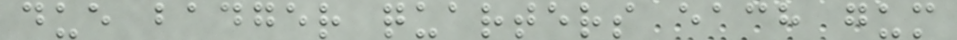due badger quarters each gum
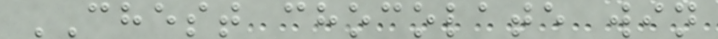CHEST chocolate win
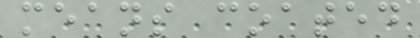means coated
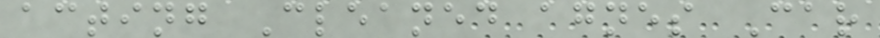acting Cleaned agnes Car
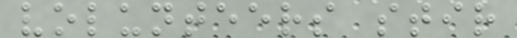volunteers stir
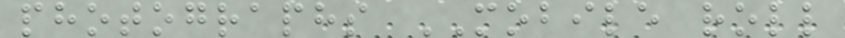photographs MOBILE roll
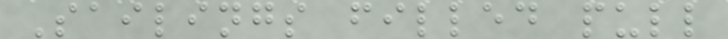Sailings filled pull
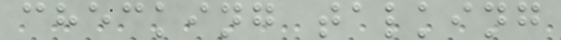checking talking
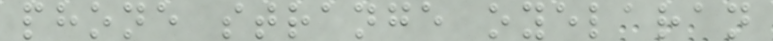phone strange oyelaran
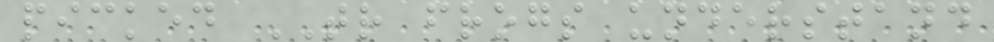picked TR frogs understand
